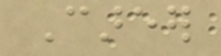Career
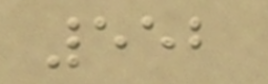552
